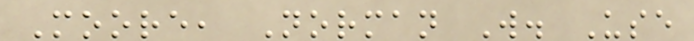Moore, Norman W. Use
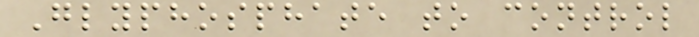Glyphosphate to control
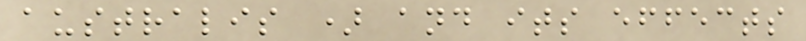australis ) and its effects
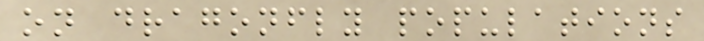on dragonfly populations
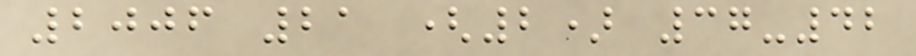2006 21 (2) 37-42
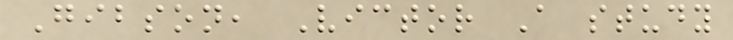Gibson, Victor A study
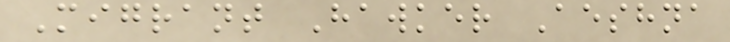Migrant Hawker Aeshna
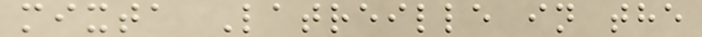mixta Latreille in the
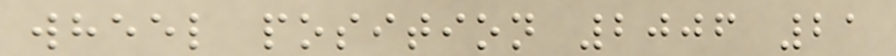wheel position 2006 21
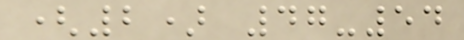(2) 47-54
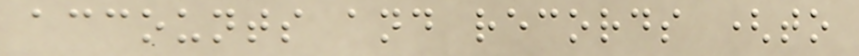accounts and records (to
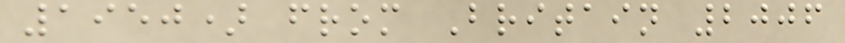1950) from Britain 2006
